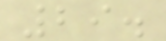29.
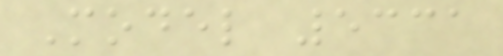Model 5331
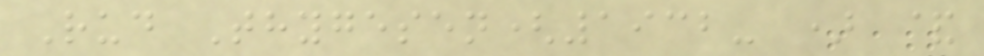Rud Thygesen(1932- ) &
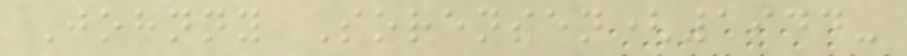Johnny Sorensen(1944-
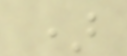)
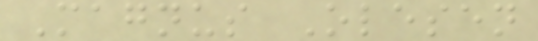Magnus Olesen
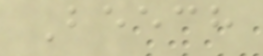Beech
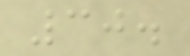30.
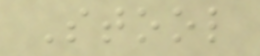Stool
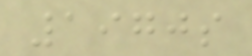1970s
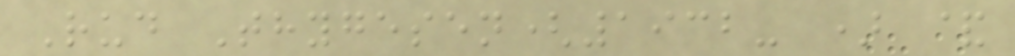Rud Thygesen(1932- ) &
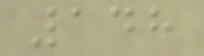148
